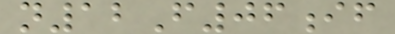n12F06if
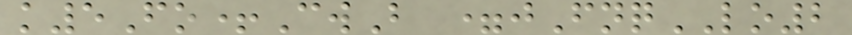k5Fo+CwB =jFnqLO2
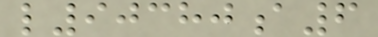l90380a6
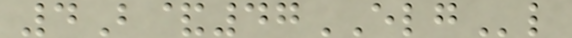4B&47ELGl
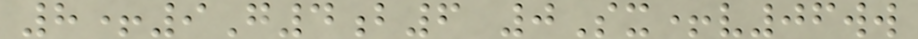8+9G4b6 0Sx+v06ww
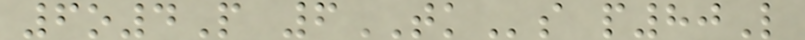6o4P 6TKs p80L
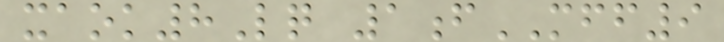xaok8Lq 1fMFF9
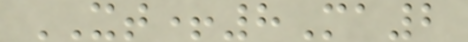XT+8Ma2
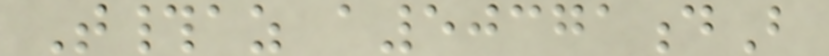T#az a50371dB
